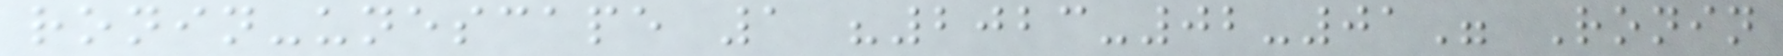ronin-unescape 1 "2023-02-01" Ronin
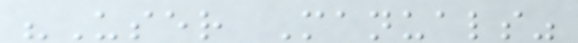"User Manuals"
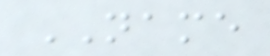NAME
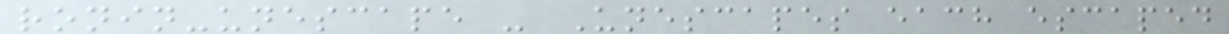ronin-unescape - Unescapes each escaped
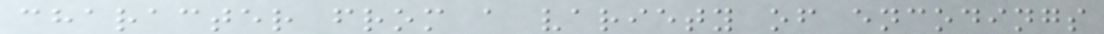character from a variety of encodings
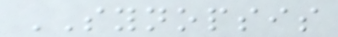SYNOPSIS
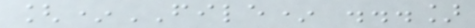[*FILE* ...]
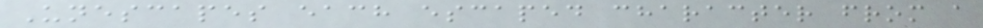Unescapes each escaped character from a
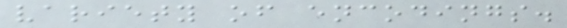variety of encodings.
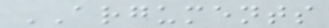ARGUMENTS
